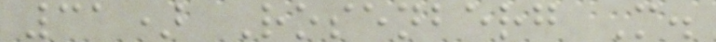31) Rosenberg M.
